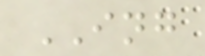ING
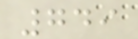749
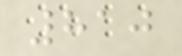810
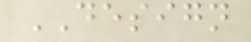DESIGN
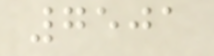7501
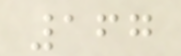167
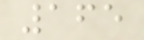165
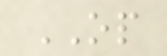OP
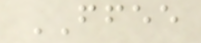FFEE
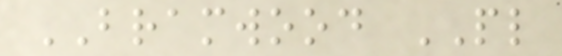BRAMWOOD PL
